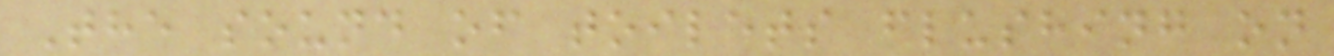The sound of toilets flushing on
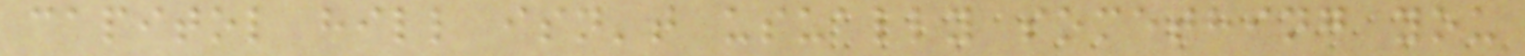capitol hill isn't usually something you
